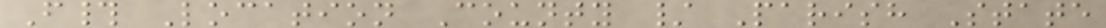F# Location County / Parish State
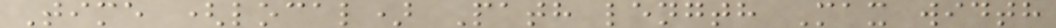Time (local) Path length Max width
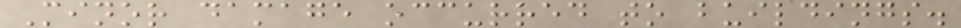Minor damage occurred to buildings.
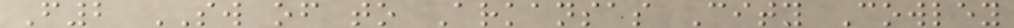F2 SW of to Arkansas City Cowley
